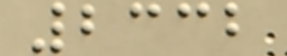2332
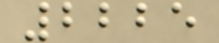2225
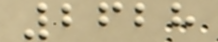2628
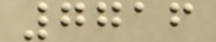7716
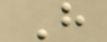H
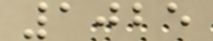1025
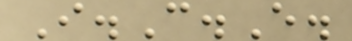I.C.E.
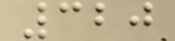320
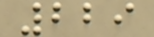229
